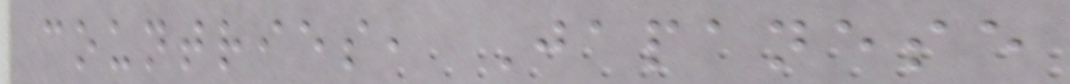countries, Japanese
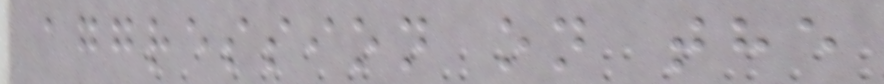aggression on the
